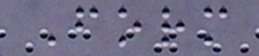Form
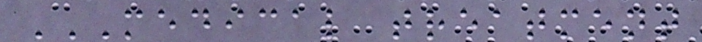MEDICAL TREATMENT
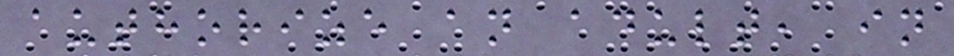authorize an adult, in
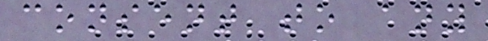consent to any
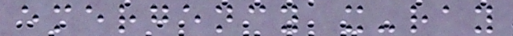emergency x-ray
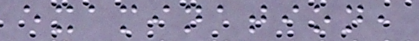examination,
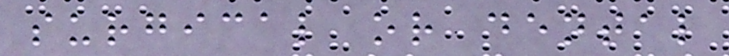surgical or dental
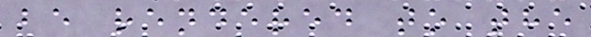be rendered to the
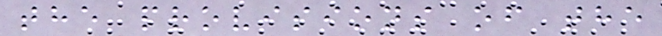the provisions of the
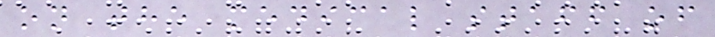on the medical staff of
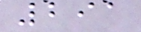291
